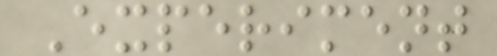Experiment
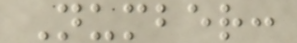Number:
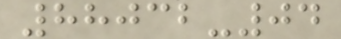88032-04
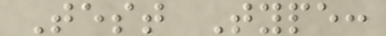Test Type:
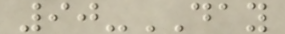90-DAY
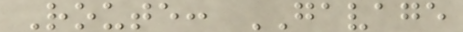Route: GAVAGE
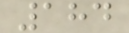184
